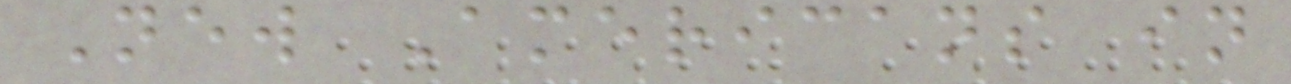New Americans in
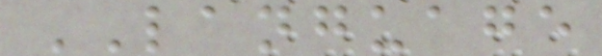LANGUAGE
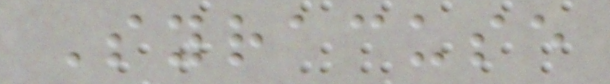Syracuse
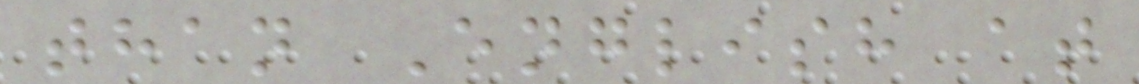than English at
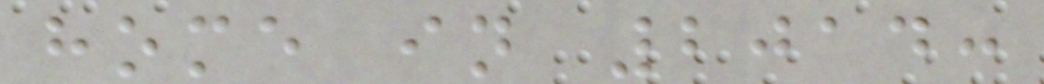home in 2014:
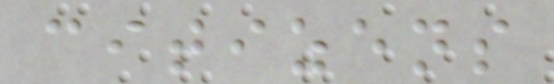citizens
